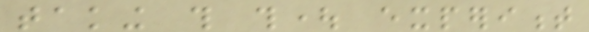taking this thought experiment
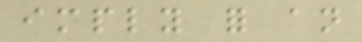imply for an
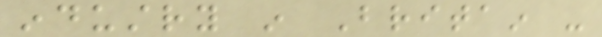industry in Britain -
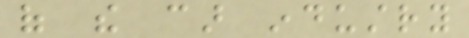of the car industry
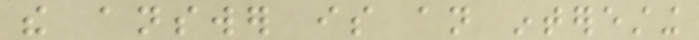the answer is an interesting
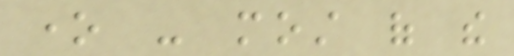one - most of the
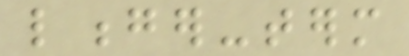longer-term
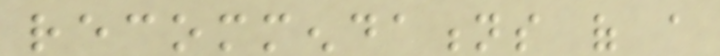recommendations of a
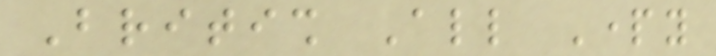British All Party
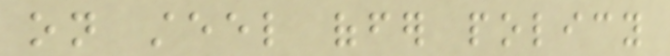on steel offer policy
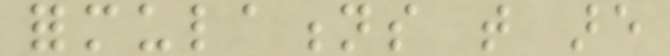formulations that are
